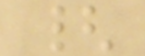{
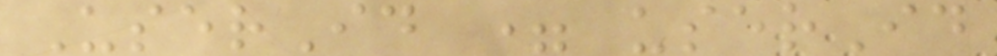UserId = userId
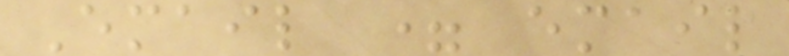Email = email
